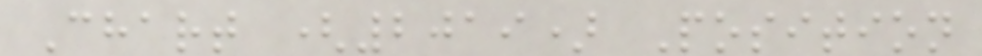Chart (2019) Position
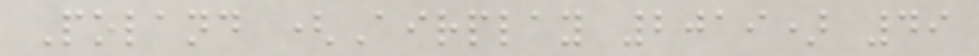Poland (Airplay 2019) 49
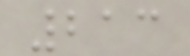213
